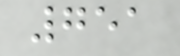751
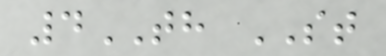4TH ST
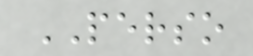PERSO
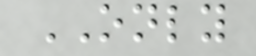ONLY
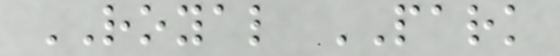ROYAL PARK
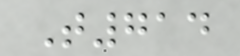T714
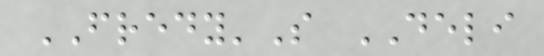FREDY'S DELI
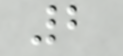2
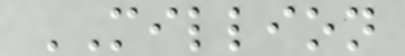MILLION
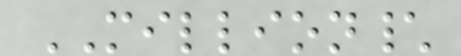MILLION\
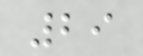29
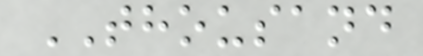THOUSAND
